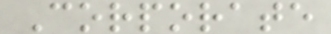Corporate
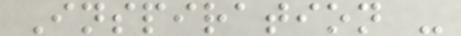Inspiration -
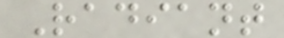Radiant
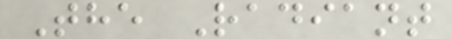The Radiant
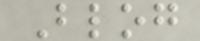Blog
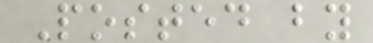Posted by
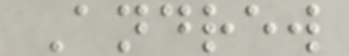Andrew
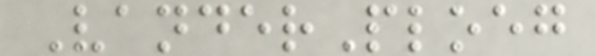VanderPloeg
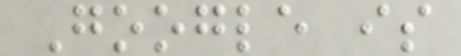Google is
